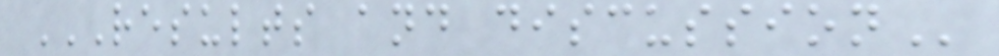RESULTS AND DISCUSSION
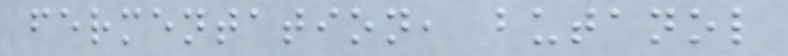fermentation, butanol
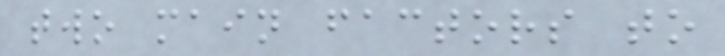two main factors to
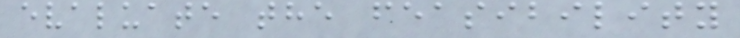evaluate the feasibility
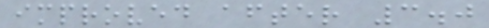improved after 3.0
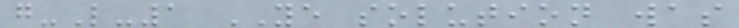g-L-1 YE solution was
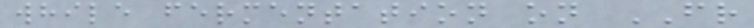while fermentation on FR
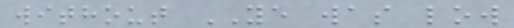without YE was low
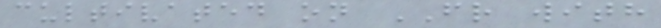cultivated on FR with
